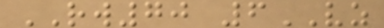RW70 6VZ
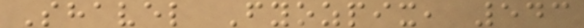Shavel Fyozpix, 543
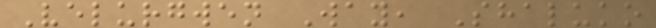Velurgwen Way, Shaluko
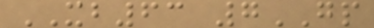XB63 7GP
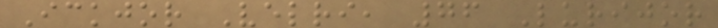Ickjor Velri, 76 Lurijor
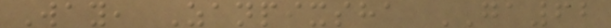Way, Zanpixsha GA62
